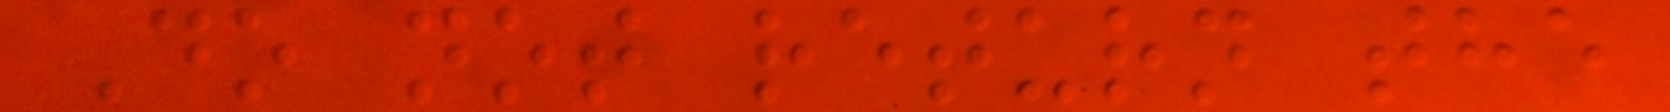Do not return the
